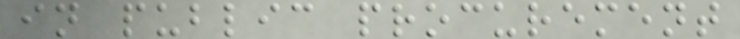in public procurement
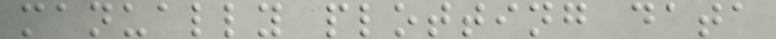manually plotting data
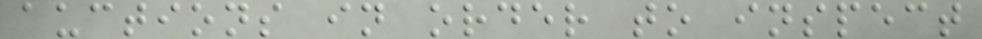auctions in order to inspect
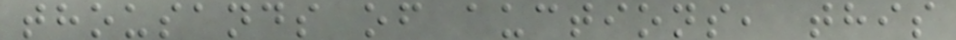thousands of auctions, this
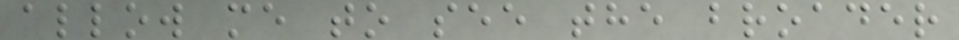allow me to see the broader
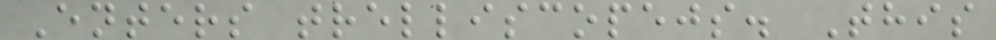Enters trelliscopejs. This
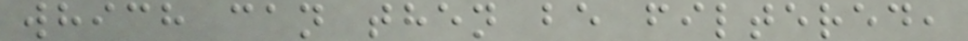which can then be filtered,
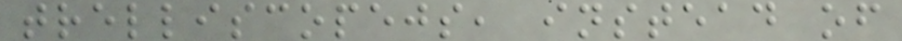trelliscopejs, instead of
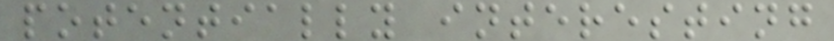potentially interesting
